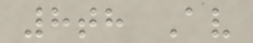8th Av
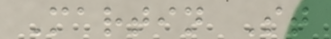Martin St
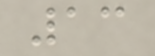13
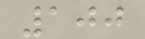100
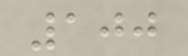100
